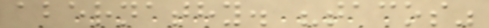abernathy. "tacos"
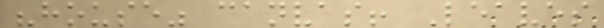"house" canvas! Leaves
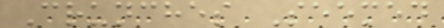Crunches Seemed
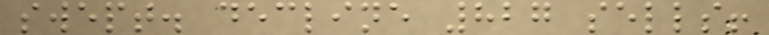swept. decline 827 sells!
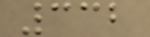332
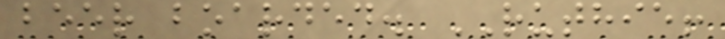beer boarded. RUTHIE!
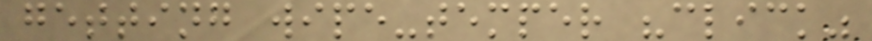getting wipe-temper "click"
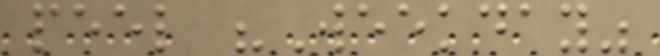peel "Weekday"
